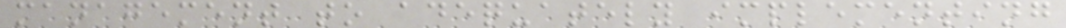management to adequately implementing
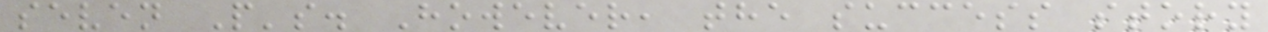seven P's. However, the success story
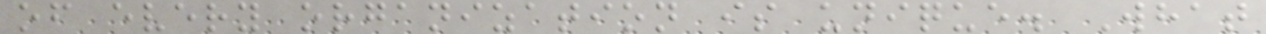of every organization is unique. What
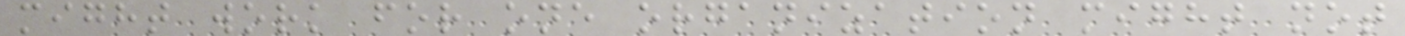might work for one organization might not
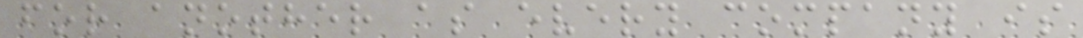for another as every company is
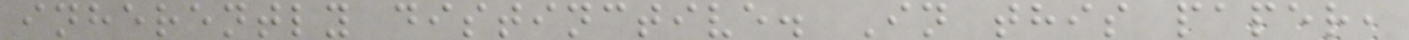inherently distinctive. In this paper,
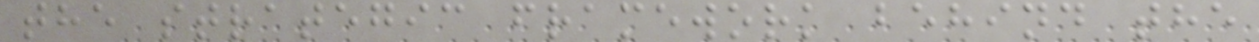the strategic framework behind the
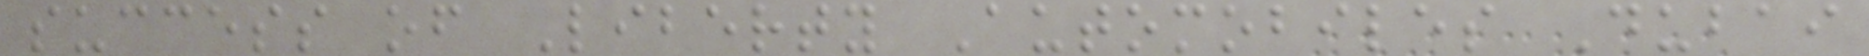success of Liberty Automobiles Dubai
